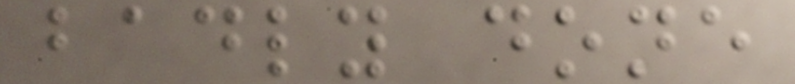badly done
